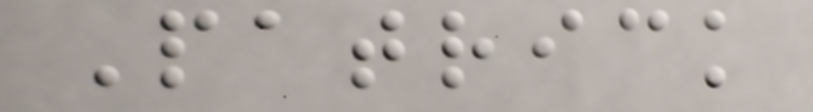Patrick
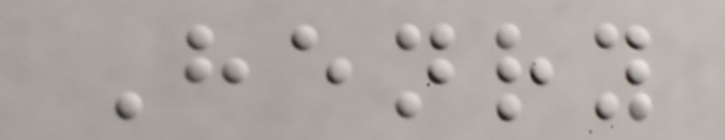Henry
